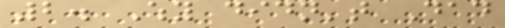2. Why didn't Dad
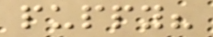puppy?
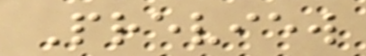Preview
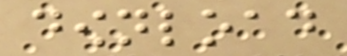download
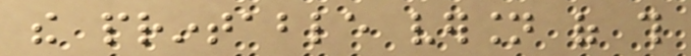the printable version of this
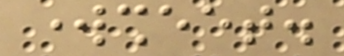worksheet.
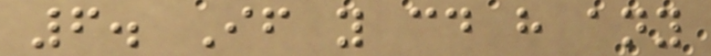6. If you could have any
